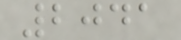2041
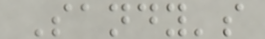Sandy's
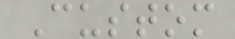Custom
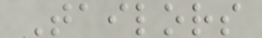Tailors
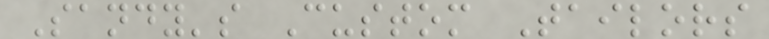Sandy's Custom Tailors
